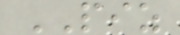PIZ
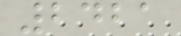2421
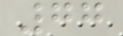77
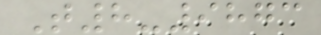T8-9873
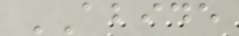ABIDE
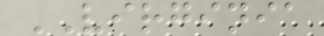VIRGINIA
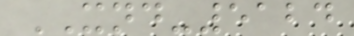XND-5124
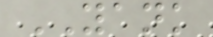YANK
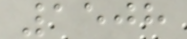1508
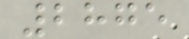2875
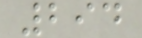294
